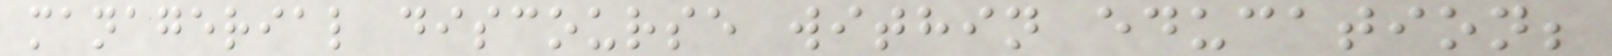managerial discourse within education;
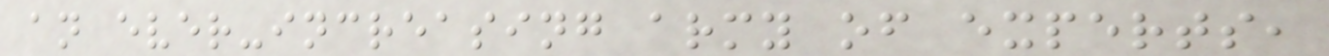an ever-increasing army of experts,
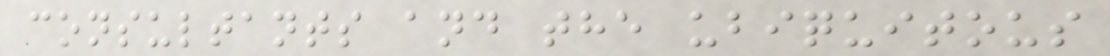consultants and the ubiquitous
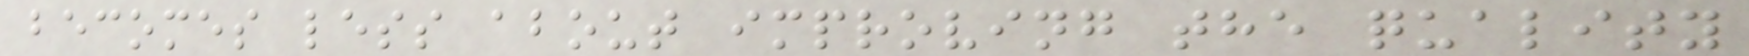becomes less about improving the quality
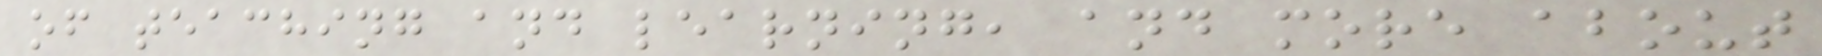of teaching and learning, and more about
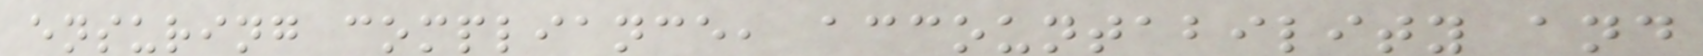ensuring compliance, accountability and
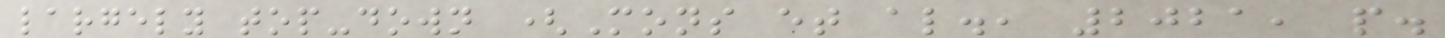largely top-down (Mons et al., 2021, p.
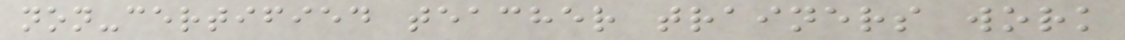non-certified teacher trainers work
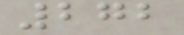272
